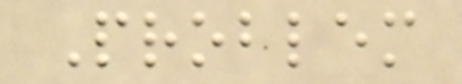Problem
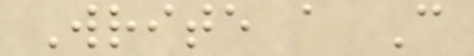Write a C
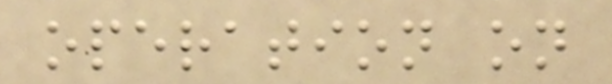operation on
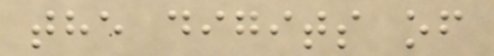the digits of
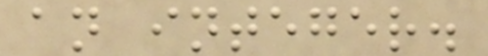an integer.
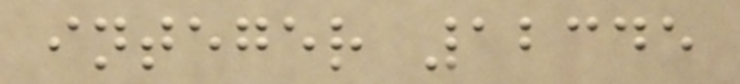integer 12345
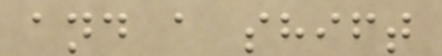and a shift
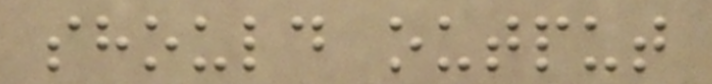should output
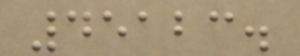45123.
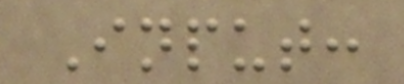Input:
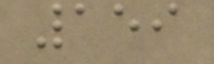159
